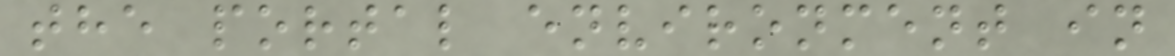the portal environment in
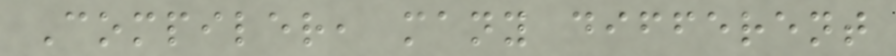Compiler, many different
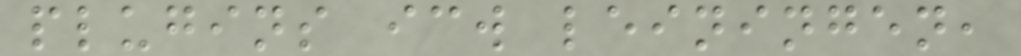plugins icw leiningen,
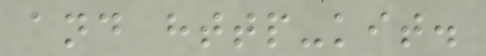and http-kit.
